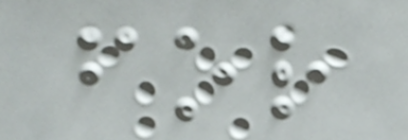for
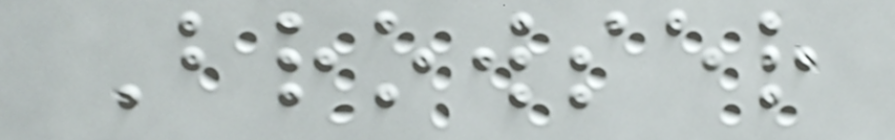Browser
